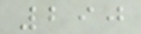290
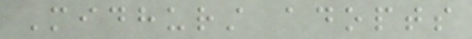Midhurst adopts
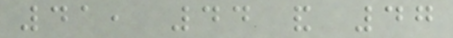41, 44 and 47
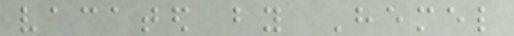vacated by Hemel
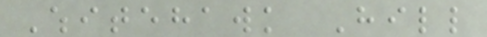Whitehawk Hill
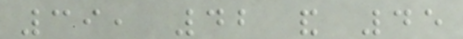39, 42 and 45
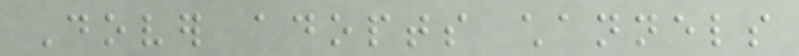Dover adopts channels
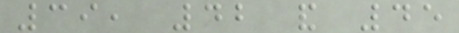39, 42 and 45
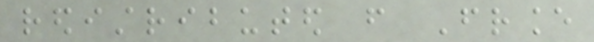redistributed from France
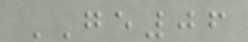GE06
